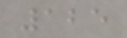125
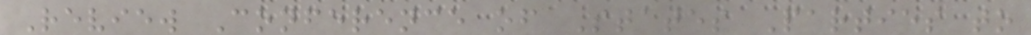Review Conference of States Parties to
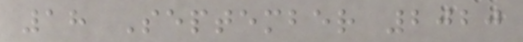18 September 2020
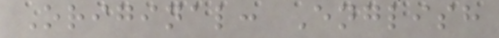Original: English
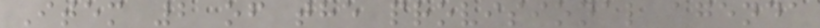Item 2 of the provisional agenda
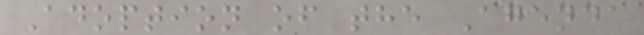Adoption of the Agenda
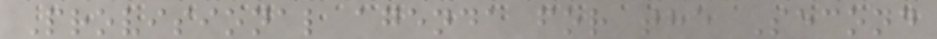Provisional agenda for the Second
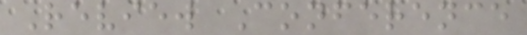Review Conference
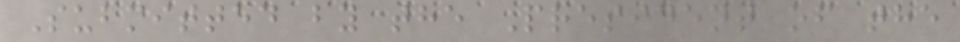Submitted by the President of the
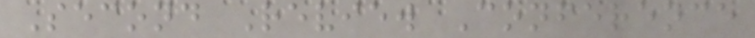Second Review Conference
